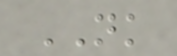NK
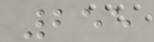255
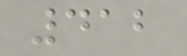412
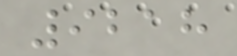9218
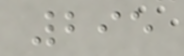295
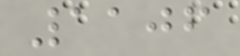1106
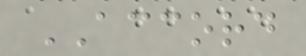ACCORD
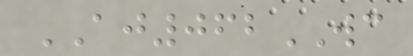AJ062WC
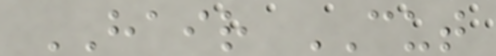HAIR CUT
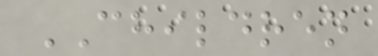CHILDREN
